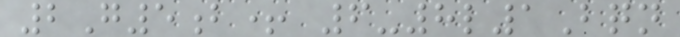2G5b+ 6-8l1Bqn
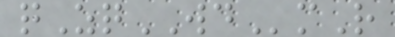qZqWDmR
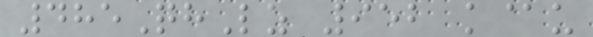485QhLz 952 k@u
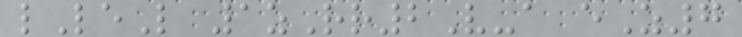lLeL 1zRr2V-a eZ7
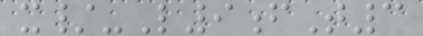x/-L9fT3
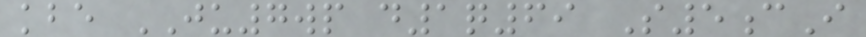kbe JU7wp d1q69 S5cI
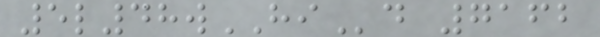5l48wHId 7162
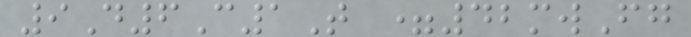9D6C1T =42mwFg
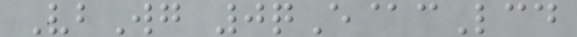VbWg 0qE@cLcd
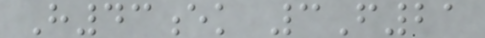H43ek 3F21
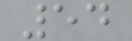54
